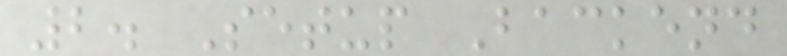2. Setup Backend
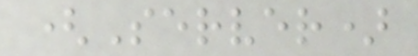(Server)
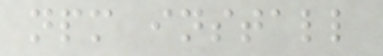npm install
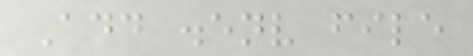Add .env file
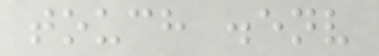touch .env
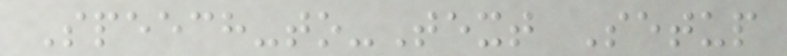Speech-to-Text Setup
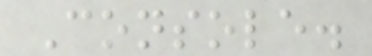Console.
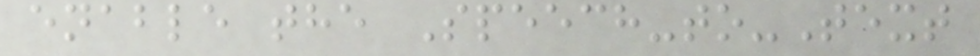enable the Speech-to-Text
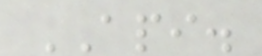API.
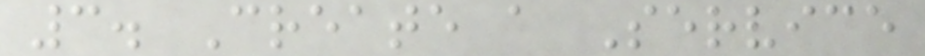3. Create a Service
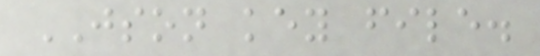JSON key file.
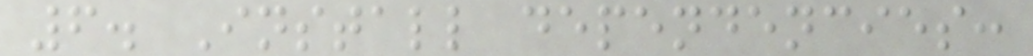6. Install dependencies:
